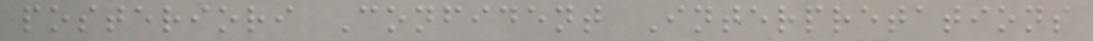posteriori Confident Interpretations
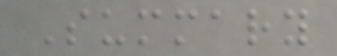Summary
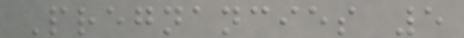Pregnancies 5
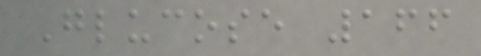Glucose 166
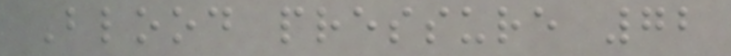Blood pressure 72
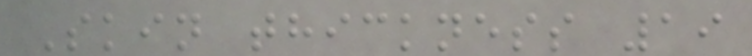Skin thickness 19
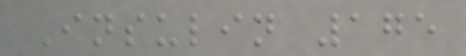Insulin 175
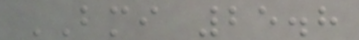BMI 25.8
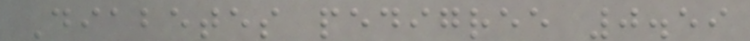Diabetes pedigree 0.59
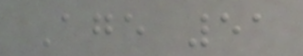Age 51
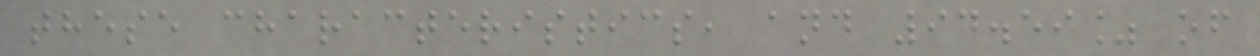these characteristics, and 94.59% of
